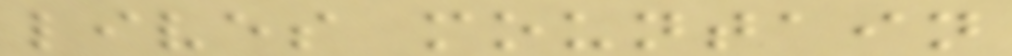lives mountain
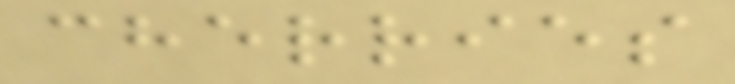cherries
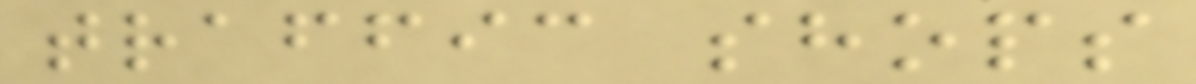traffic shops
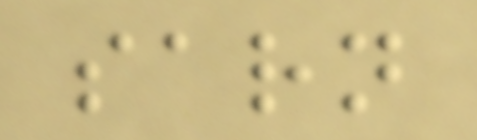sarn
